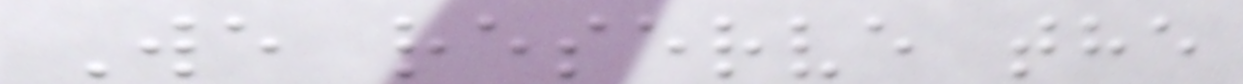We reserve the
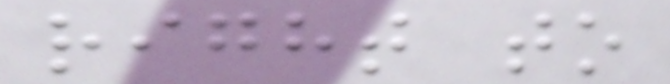right to
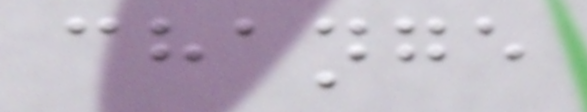change
